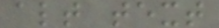alt text
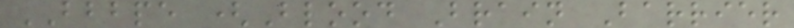BBBPE (Blood Brain Barrier
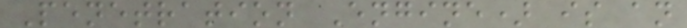Penetration Engine) is an
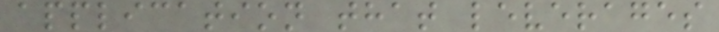application that leverages
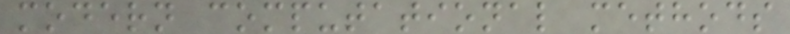modern computational methods
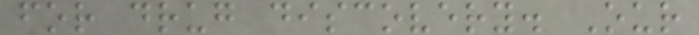for drug discovery. Our
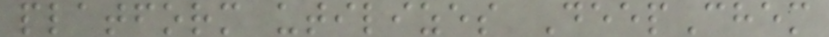platform utilizes DeepChem
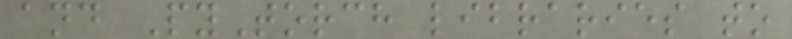and PyTorch libraries to
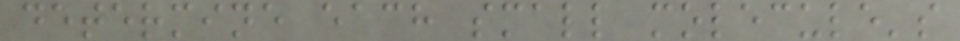determine each small molecule's
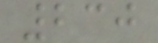230
